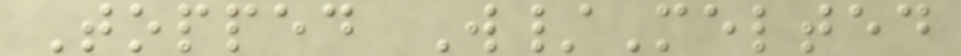Topped W/Melted
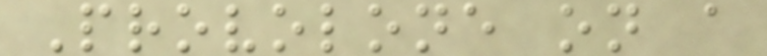Provolone on a
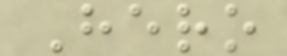Hero
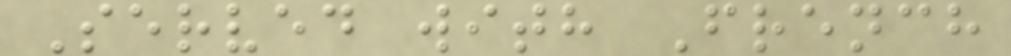Served with French
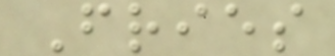Fries
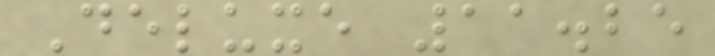Deluxe 11.25
